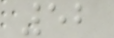52
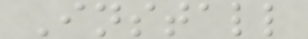Install
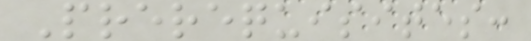Prerequisites:
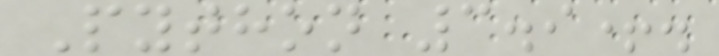Python 3.9+.
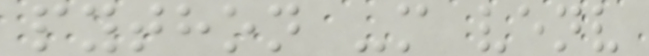python -m venv
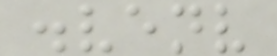.venv
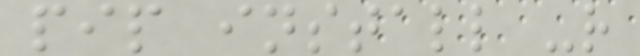pip install -r
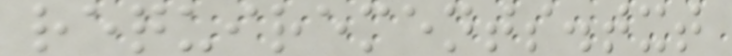requirements.txt
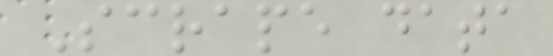Scrape data
